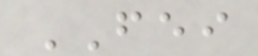FEI
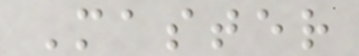Master
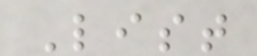List
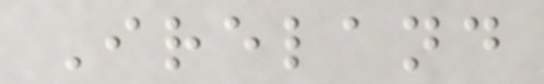Ireland
